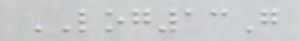LOG13G
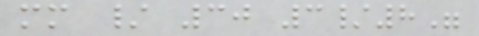mm / 30 3/8"
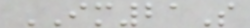IM21S
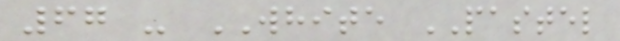67 - WHITE PASTEL
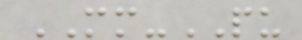MM-PU
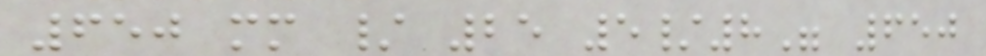650 mm / 25 5/8" 650
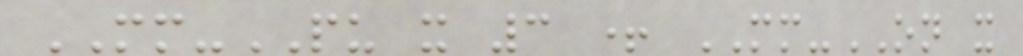MM-PU x 3 + MM-ON x
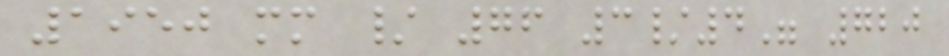1950 mm / 76 3/4" 720
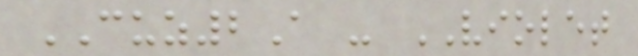CUZ2A - VIOLET
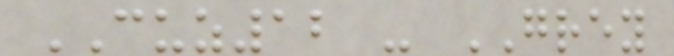CUZ12 - GREY
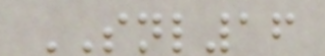SNL16
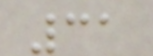31
